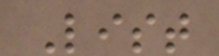List
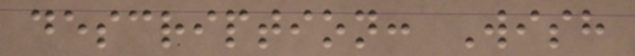description: Wish
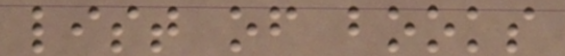list of books
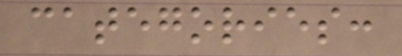categories:
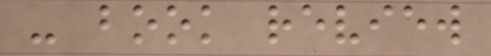- book review
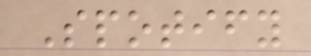Spotify
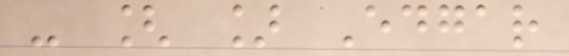- [ ] Edgar
